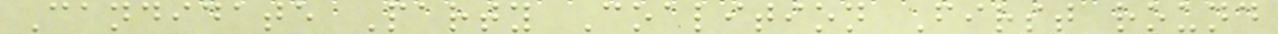Candidate Party Coalition First round
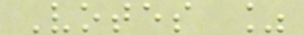Votes %
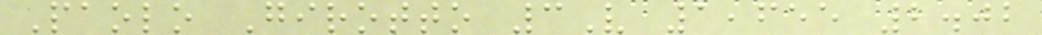Paolo Girotto 3V 1,655 2.02
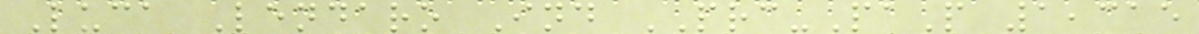Luca Lendaro Ind PRC-PaP 1,315
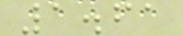1.61
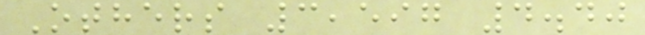Others 3,597 4.40
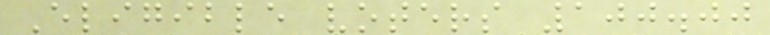Eligible voters 100.00
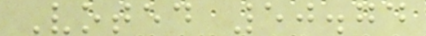Voted 50.74
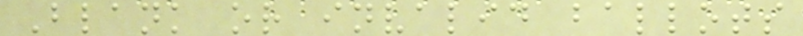Blank or invalid ballots
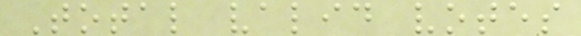Total valid votes
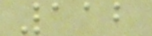112
